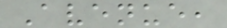Avenue,
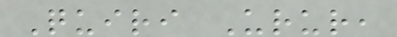Quiri Urur,
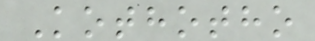Kothotho
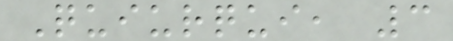Quiurqui, 3
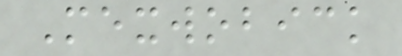Mexwobick
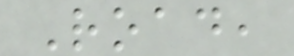Road,
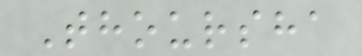Thoursha
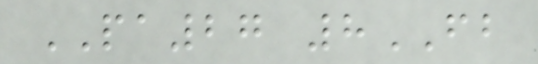PA27 8FB
